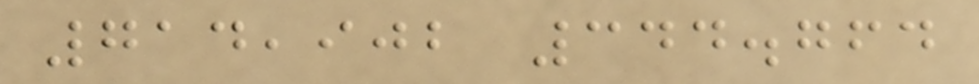714,902 344.764
